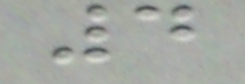4
